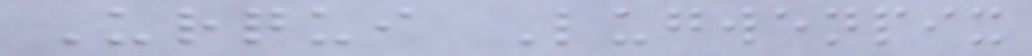Urqui Lugwenpix
